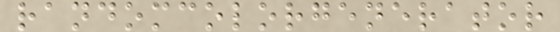randomcolorgenerator
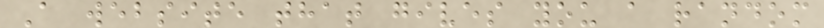A website that gives you a random
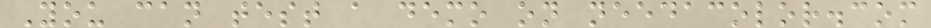You can test a demo on needacolor.com
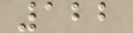122
